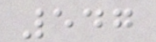547
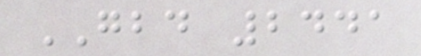GBD 2441
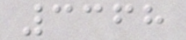3368
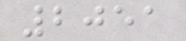2051
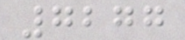7277
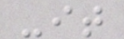-it
